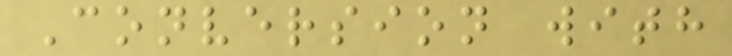Conversion with
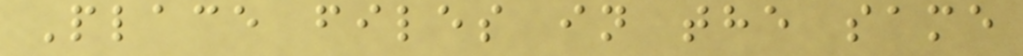Place files in the same
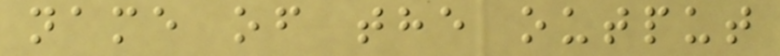name of the output
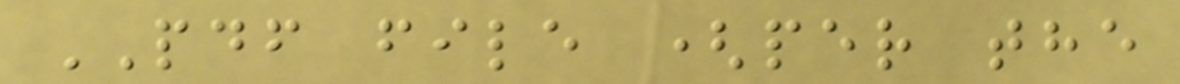PDF file (per the
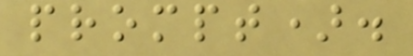prompt).
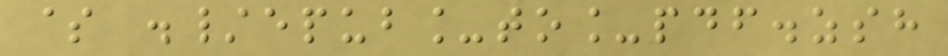$ ./epub_to_pdf.zsh
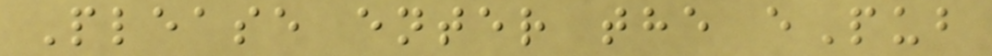Please enter the ePub
